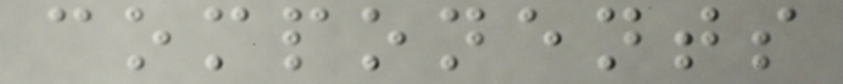components
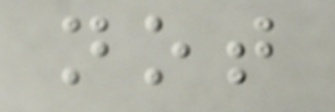not
